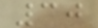30
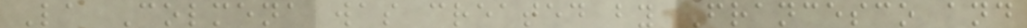La Colmena was created by Francesco and
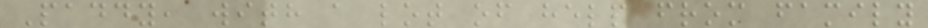Paddy, with a lot of help from family
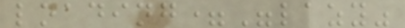loading="lazy"
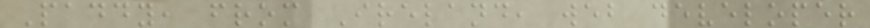Paddy, from Ireland, web developer
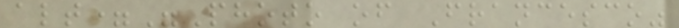alt="Photo of Francesco"
